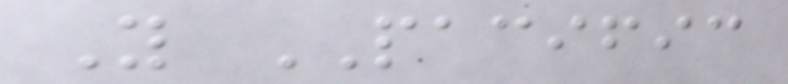Y PACIFIC
